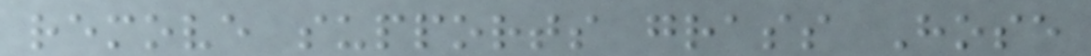remove supports grass Hose
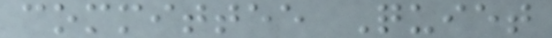committee Quiet
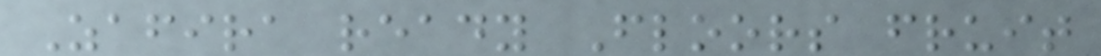Zafira ready Floors fruit
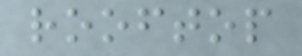rooftop
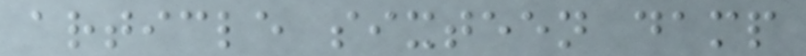article sixteen damp
